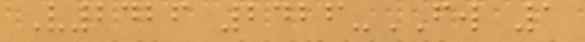V2426 2426-FW 1
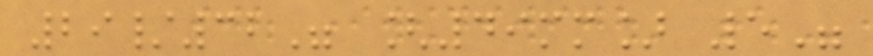29/32" [49mm] 5"
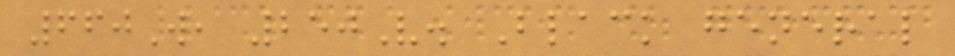660W, 250V. Black general
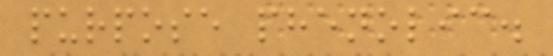purpose phenolic.
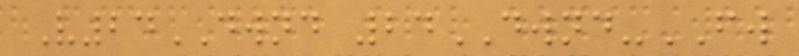V24DWND 24DWND-FW
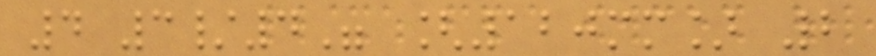4 3/4" [120mm] 2
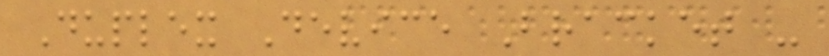Duplex Device Bracket -
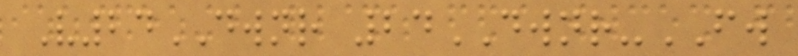V24DWNR 24DWNR-FW
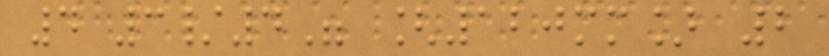4 3/4" [120mm] 2
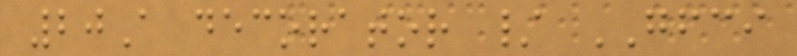20A decorator / GFCI
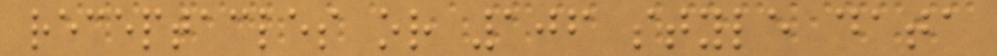receptacles or 106 style data
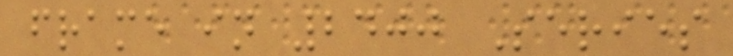frame in 2400 Series
